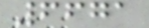6671
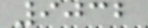9032
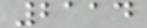2114
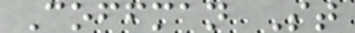Coffman St
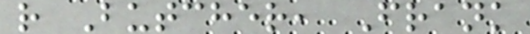r Butcher, Frank
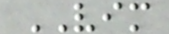VIM
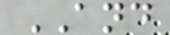AND
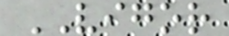VIGOR
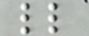ll
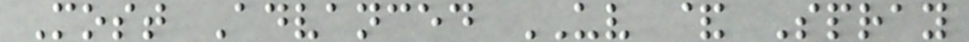Most Advanced UV & Spray
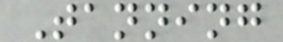Tanning
